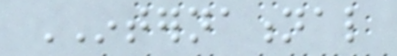INTERNATIONAL
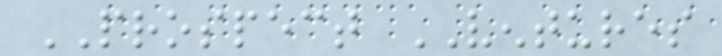PROSPECT VENTURES
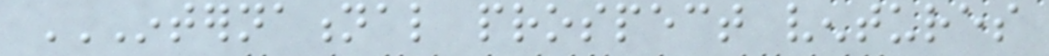INTERNATIONAL PROSPECT VENTURES
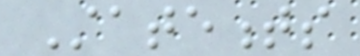Statements
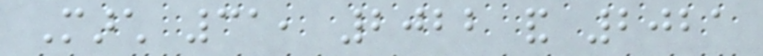March 31, 2022 and 2021
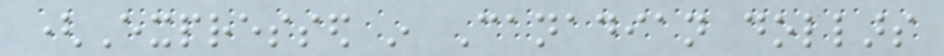(Expressed in Canadian dollars
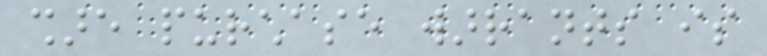share purchase warrants is
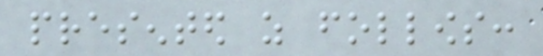presented as follows:
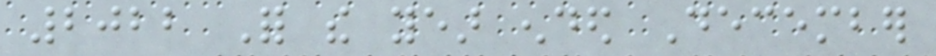2022 For the year ended December
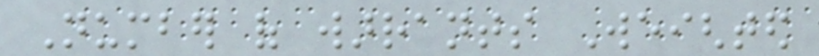Number of warrants Weighted
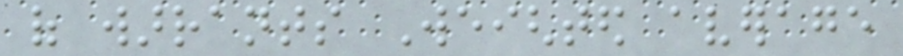of warrants Weighted average
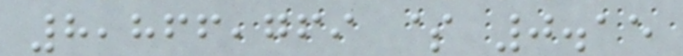8,866,769 $ 0.15
